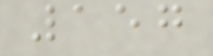157
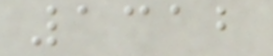1312
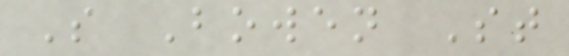S Bowen St
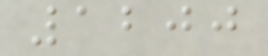1200
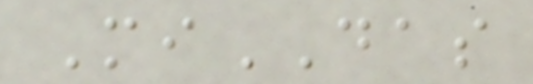MiDAS
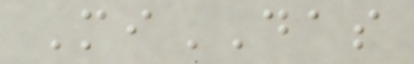MiDAS
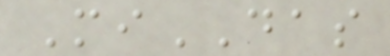MiDAS
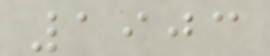1903
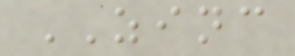ZINC
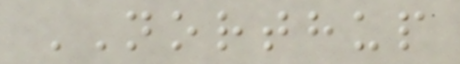NORTHUP
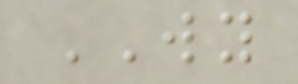WY
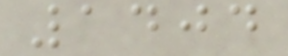1404
